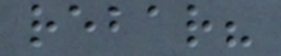rebar?
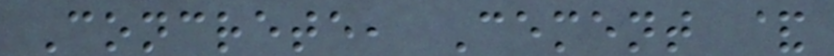Concrete, Cement &
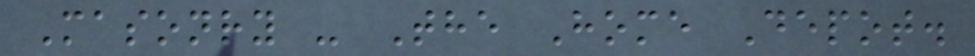Masonry - The Home Depot.
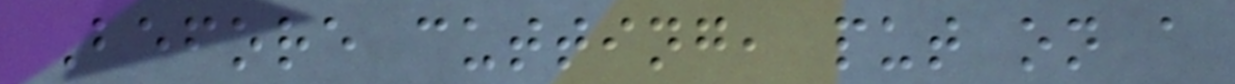Before cutting, put on a
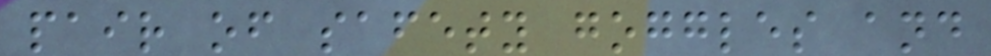pair of safety goggles and
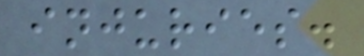injuries.
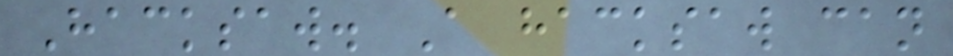Hacksaw. A hacksaw can
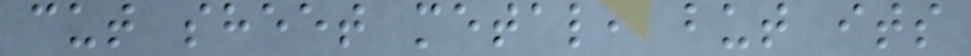cut sheet metal, but its
